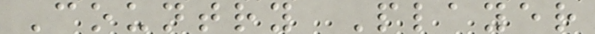Country Player
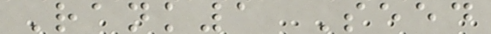Rank1 Seed
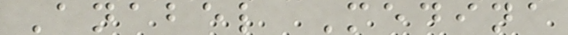Anabel Medina
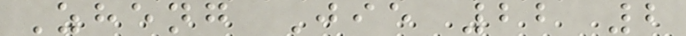Zheng Jie 22 2
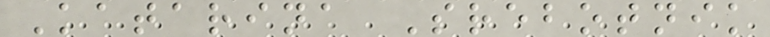Katarina Srebotnik
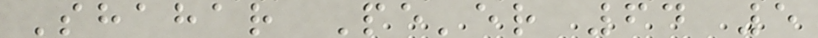Shahar Pe'er 64 5
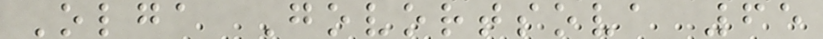Olga Govortsova 65
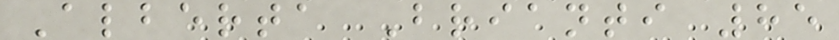Alberta Brianti 85
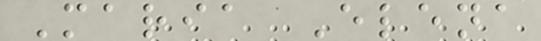Maria Elena
